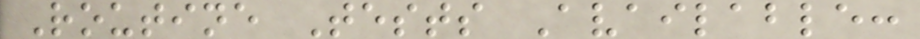Routine Tests Available:
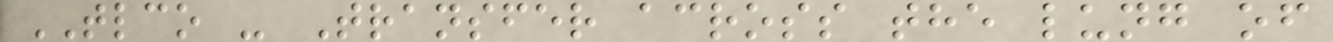TLCO - Transfer across the lung of
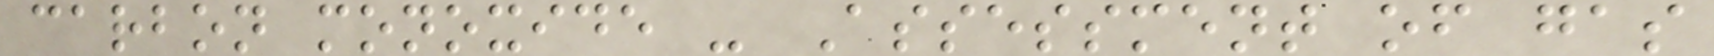carbon monoxide - Assessment of gas
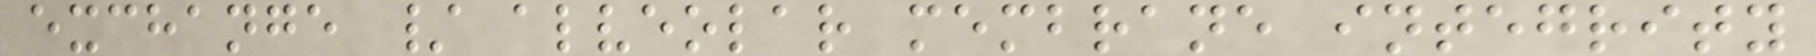exchange / alveolar membrane integrity
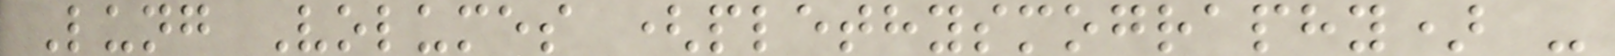Lung Volumes (plethysmography) -
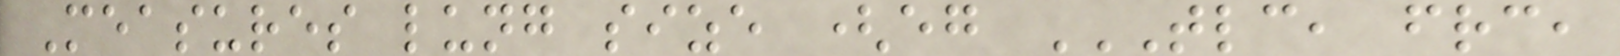Measures lung size (eg TLC, FRC,
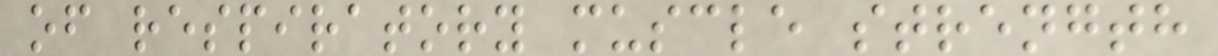of respiratory muscle strength
